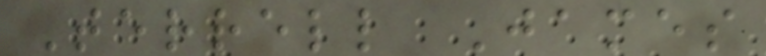Terrell James
